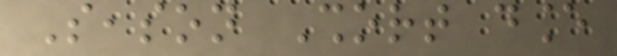Season Short dance
